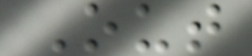Out
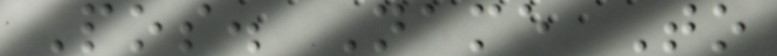Pos. Name To
